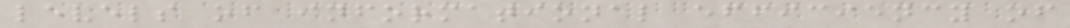levels of informational efficiency of
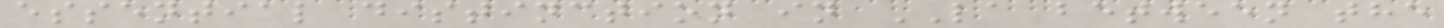essential distinction in LA between the
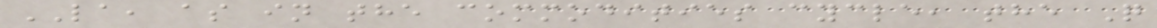LA, as in the commodities cycle, the Q
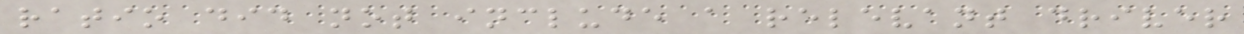ratio did not include a relevant driver
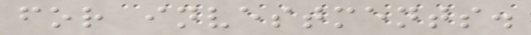for investments.
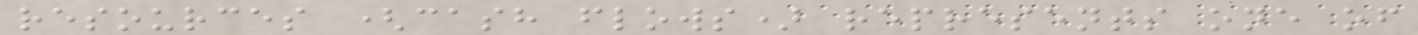resources (cash flows) represents one of
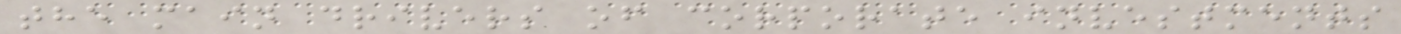the main drivers of corporate investments
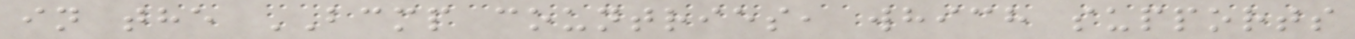in the BCMP countries, which supports
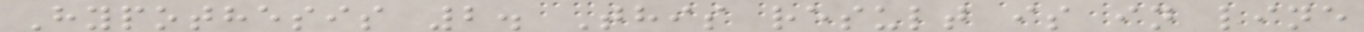Hypothesis 2. This result is in line
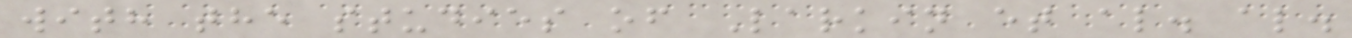with the studies of Larkin et al. al.
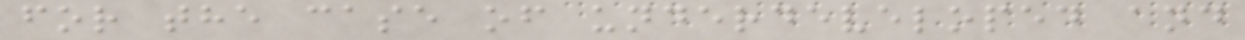for the case of underdeveloped and
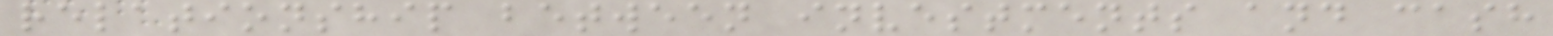relationship between investments and cash
